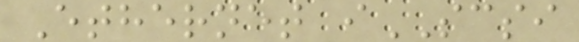Ethernet iSCSI
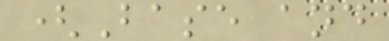(Base and
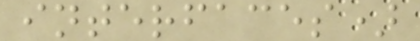interfaces)
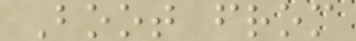Boot from
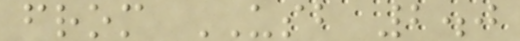from USB 2.0
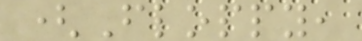(Floppy,
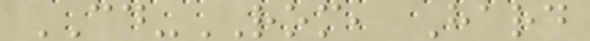CD-ROM, Hard
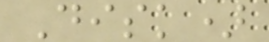Disk)
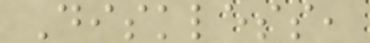Diskless,
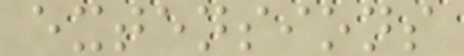extensions
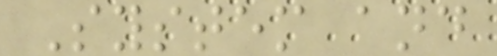System and
